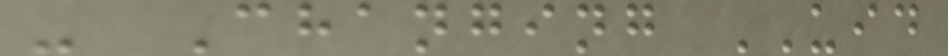- Changing UID
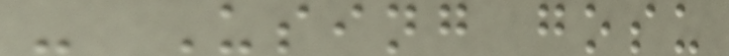- Using gosu
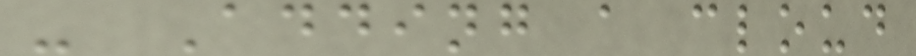- Adding a cloud
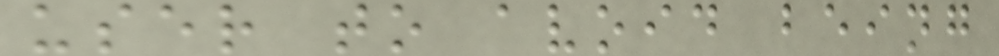user to avoid being
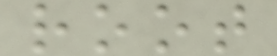root
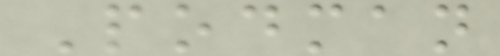Podman
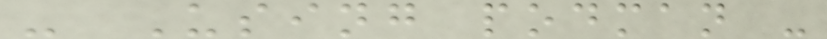- Using podman -
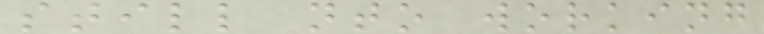still nto working
